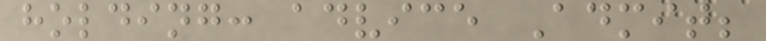holding: advice Admit;
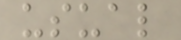usual
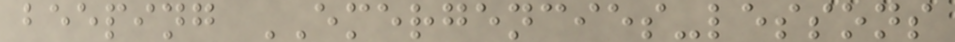beeping EMERGENCIES-lessons
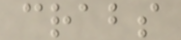crabs
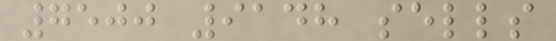7500 9148 sells
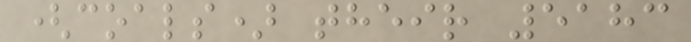(coals) their 5183
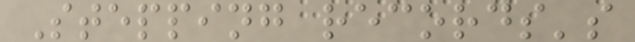Stepping records's
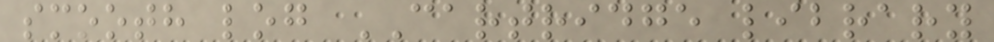smooth log CARTRIDGE library
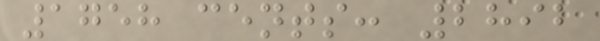1758 cents: 2892
